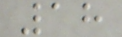18
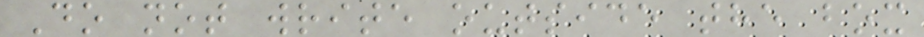Do not write outside the box
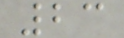23
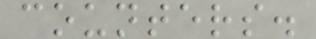counters.
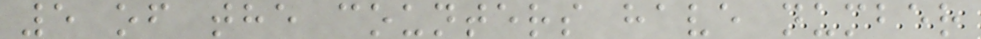5 of the counters have number
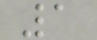1
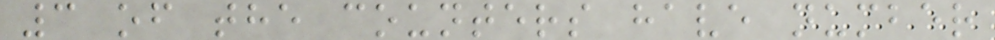3 of the counters have number
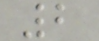2
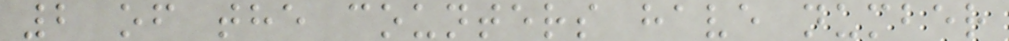2 of the counters have number
